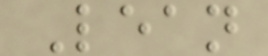Lean
